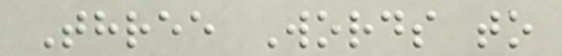Three Words to
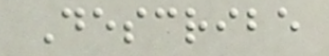Describe
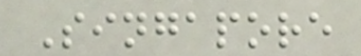Singapore
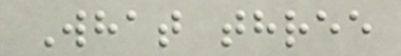What three
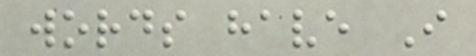words have I
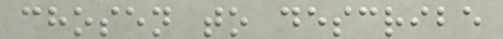chosen to describe
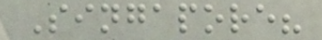Singapore?
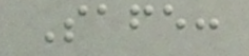Safe:
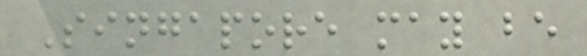Singapore may be
